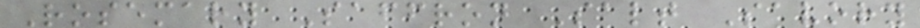Rosemary Saffron Salt Savory
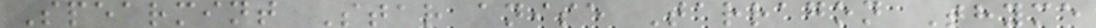Spearmint Star anise Tarragon Thyme
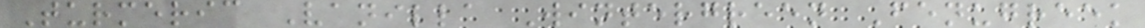Turmeric Vanilla Wintergreen Fenugreek
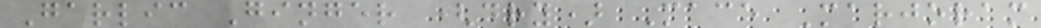Garlic Ginger (dry) Mace Marjoram
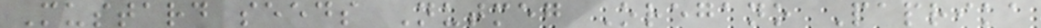Mustard seeds Nutmeg Oregano Paprika
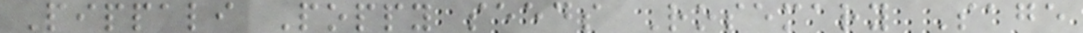Pippali Poppy seeds Rosemary Sage
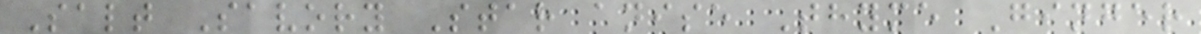Salt Savory Star anise Thyme Ginger
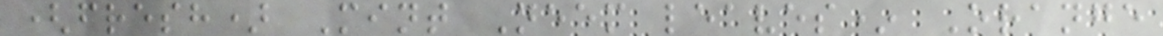(fresh) Mint Neem leaves* Orange
